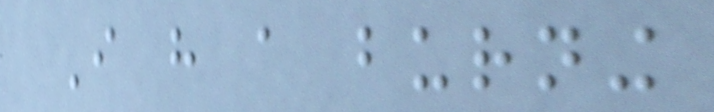I have a burning
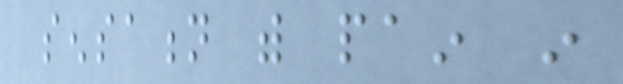sensation with pain in
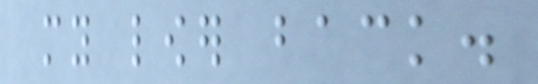my lower back.
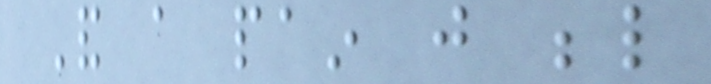And a pain just below
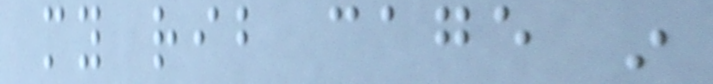my rib cage in
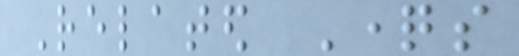Related Questions
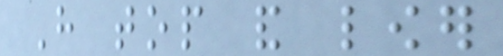Have top and lower
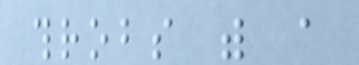throbs with a
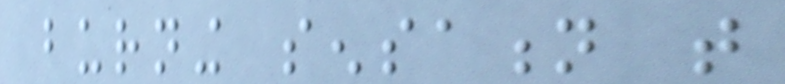burning sensation that
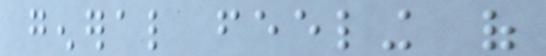general feeling of
